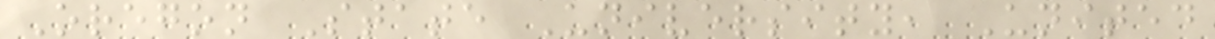Oregon State University, United
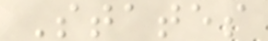States
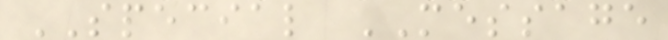SPECIAL MESSAGE
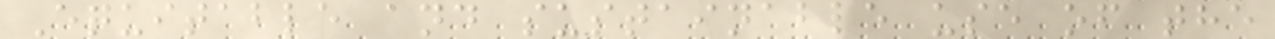Equitable and sustainable use of the
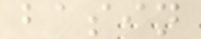basin
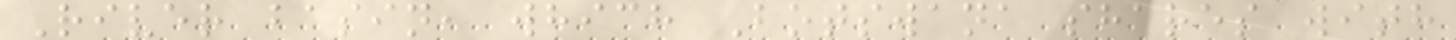River basin, which Botswana shares with
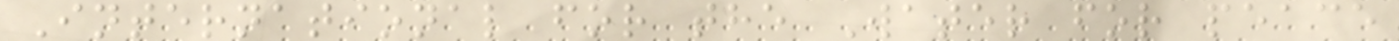International for the Water for peace
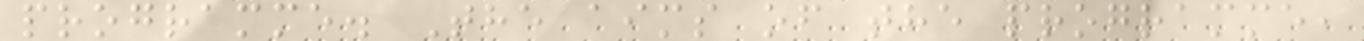programme. The aims of the programme,
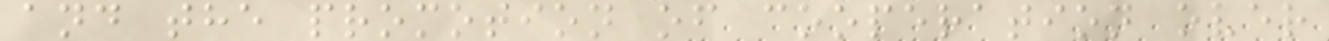and the promotion of cooperation over
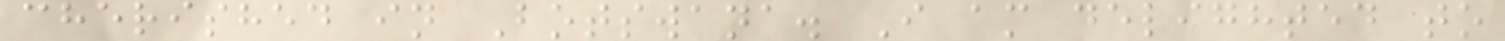cherished in Botswana. I am delighted to
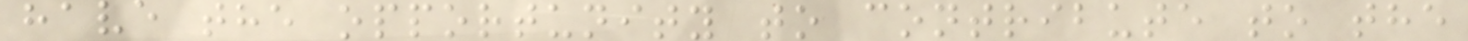have the opportunity to contribute to the
